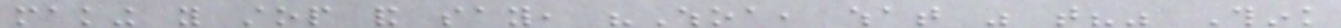making you stop and say, "Whoa, what was that?" Think
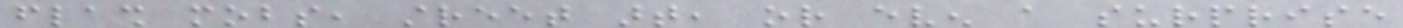flash mobs, street art, or even a surprise
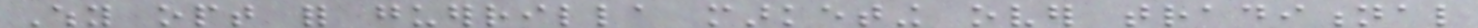Why opt for guerrilla marketing over traditional
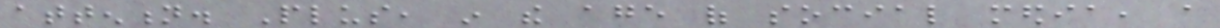attention. Plus, in the age of social media, a
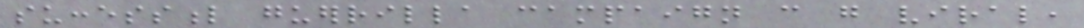successful guerrilla campaign can go viral,
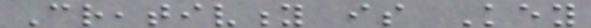Creativity is Key
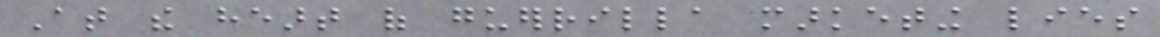At the heart of guerrilla marketing lies
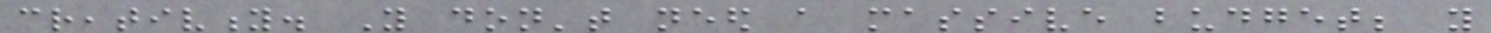creativity. You don't need a massive budget; you
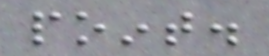point.
